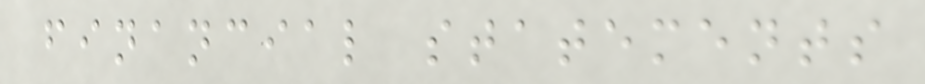financial statements
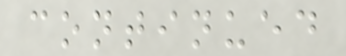continued
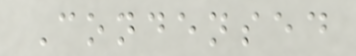Condensed
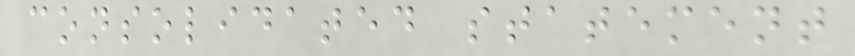consolidated statement
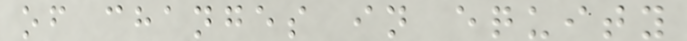of changes in equity
